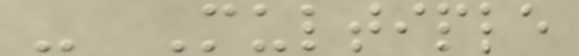- Multiple
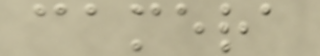camera
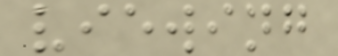viewing
